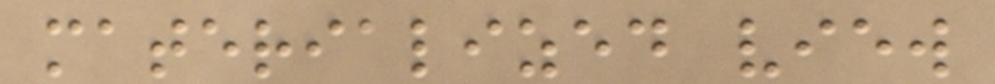materialized view
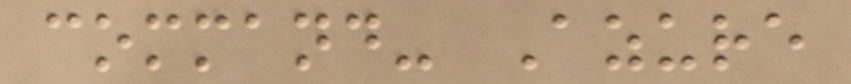command- Azure
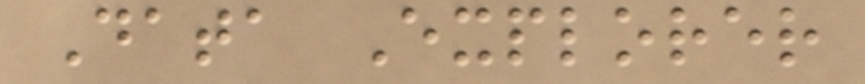Data Explorer
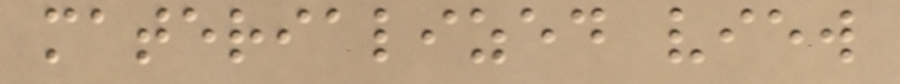materialized view
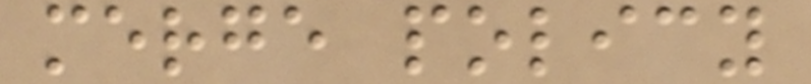merge policy
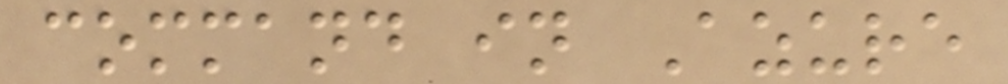command in Azure
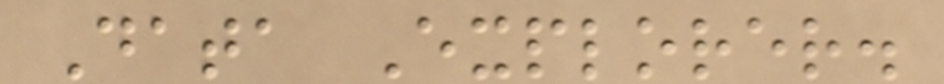Data Explorer.
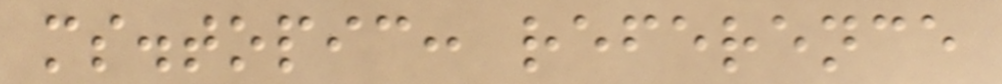ms.topic: reference
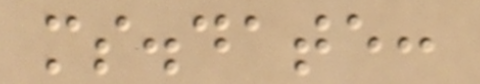ms.date:
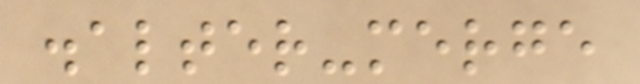.alter-merge
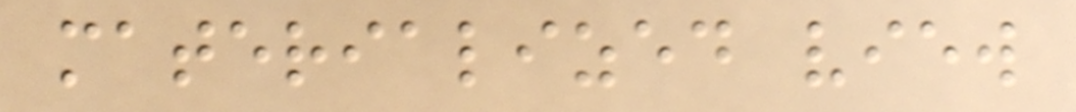materialized view
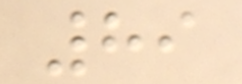89
